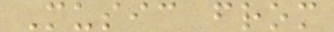Music from
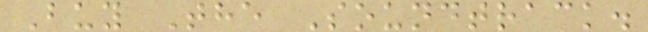Buy The Soundtrack.
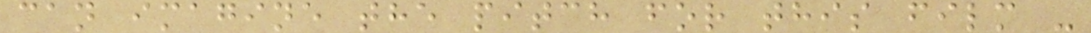can imagine the pitch for this film -
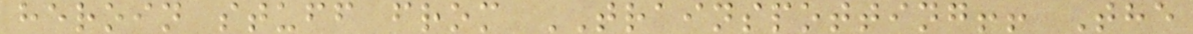heroin stuff from TRAINSPOTTING!! The
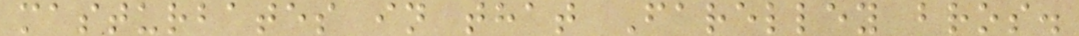masturbates in that Farelley bros.
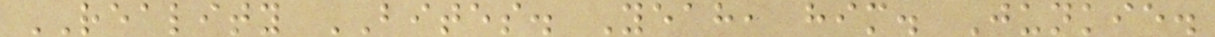REALITY BITES. Yeah, him. Junkie.
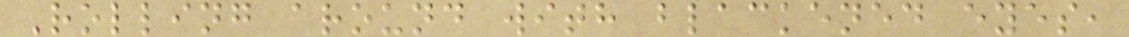Rolling around with blackened eyes,
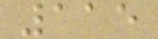115
